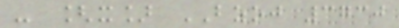- [x] BZOJ 3730
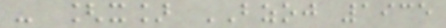- [x] BZOJ 1935
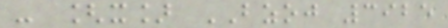- [x] BZOJ 3925
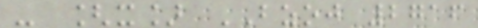- [x] BZOJ 2716
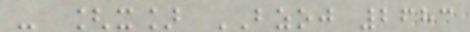- [x] BZOJ 2683
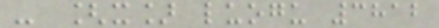- [x] luogu 3812
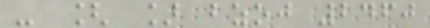- [ ] bzoj 2460
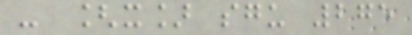- [x] sgu 275
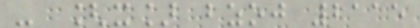- [x] bzoj 2115
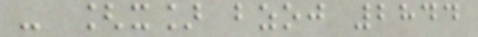- [x] bzoj 2844
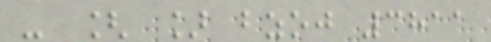- [ ] bzoj 3811
